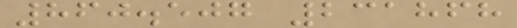860.507 231868
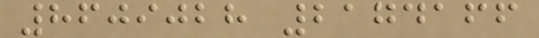8609028 2174166
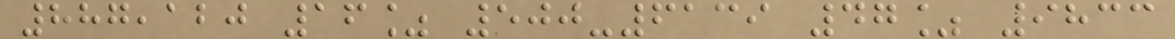887,120 16% 500-6139 47% 9833
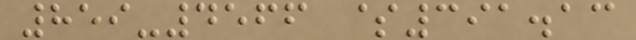859-4566 $391.13
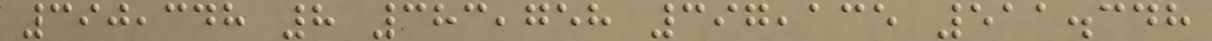390,348 8 383,758 397,135 511.348
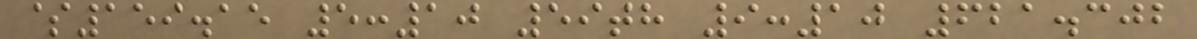$159.15 5:10 59th 9:10 621.302
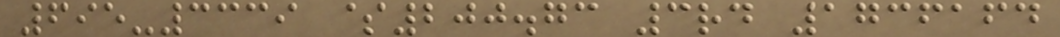695-3339 $200.73 3rd 1736164
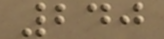240
